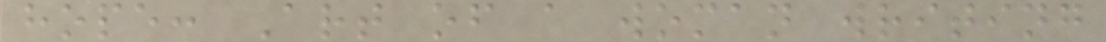hope: Art of a woman writing
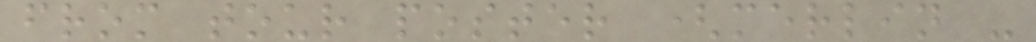from tour poster (merlin -
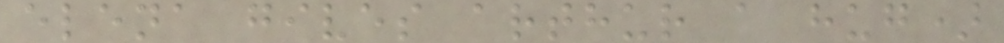elena gives arthur a hug)
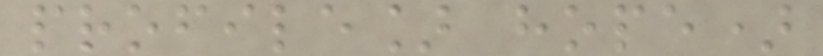profile] hope)
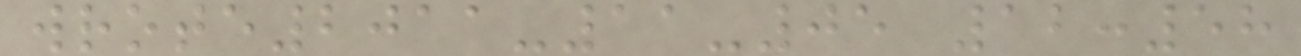wrote2011-11-05 12:58
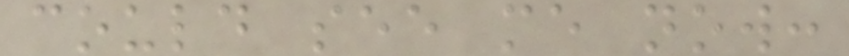could see me now:
